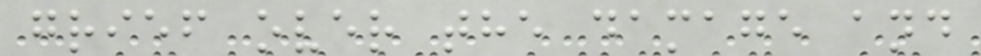grief over the damage and
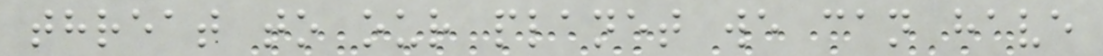threat to our planet we can have
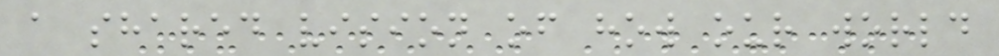a shared vision of how our world
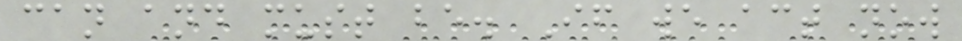can and must be. If we act now
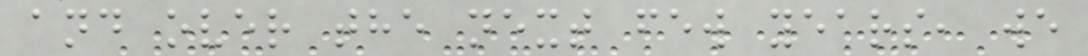and over the next few years, we
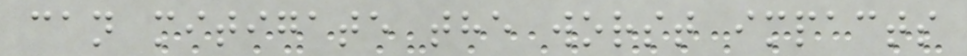can mitigate the worst impacts
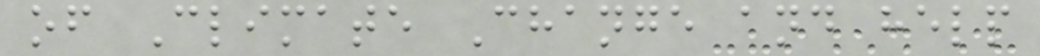of Climate Change and help
